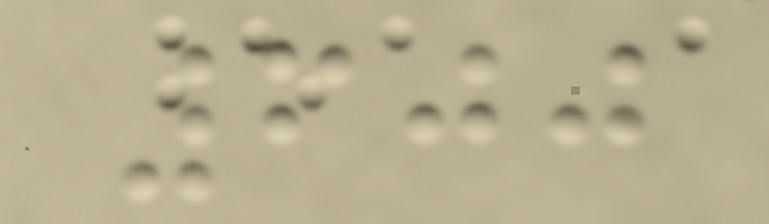600
